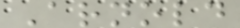Arnold
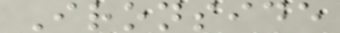Ironside
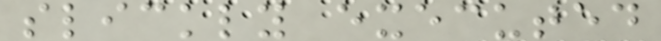slickly executed
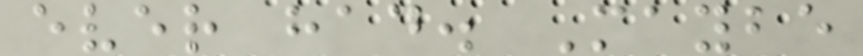ever had. Maybe
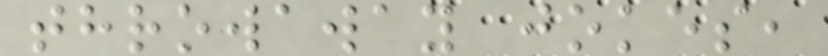throwaway jokes,
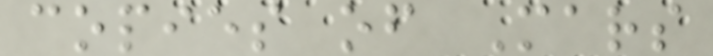copies of Mars
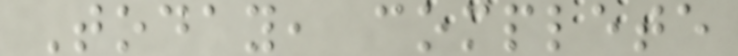Today, complete
